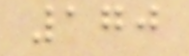170
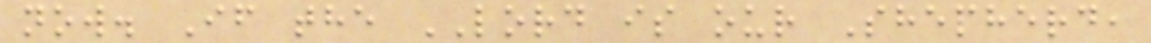now. If the LORD is our Shepherd,
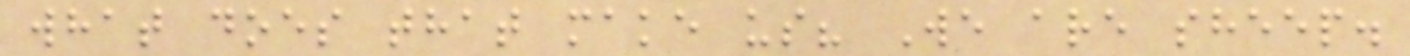what does that make us? We are sheep.
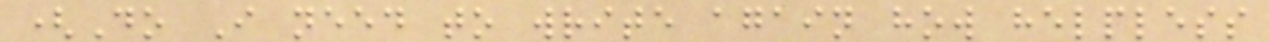(Do I need to write again how helpless
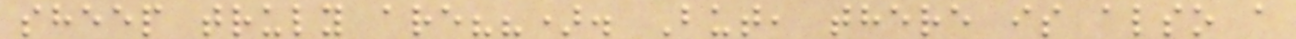sheep truly are??). But, there is also a
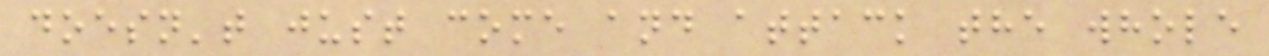doesn't just come and attack the whole
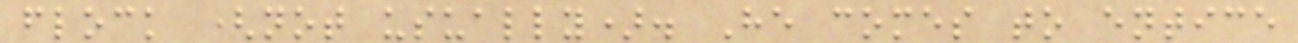flock (not usually). He comes to entice
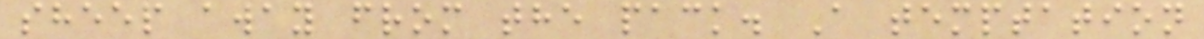sheep away from the pack. A temptation
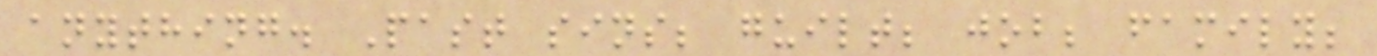anything. Past sins; guilt; job; family;
